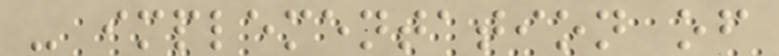- implementation of
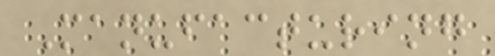Manufacturing
